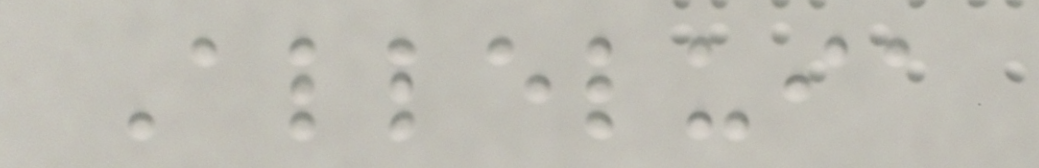Alleluia
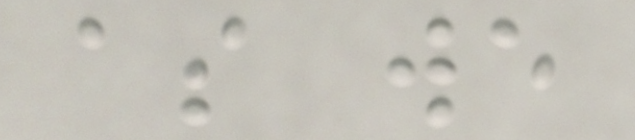as we
